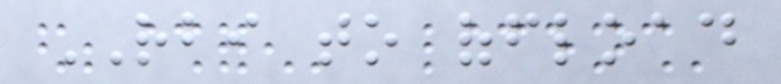RBI to offload
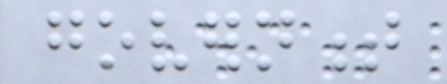government
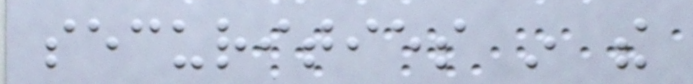securities in the
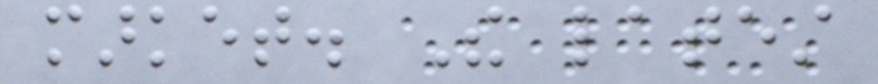market. The latest
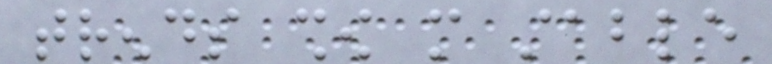trends show more stable
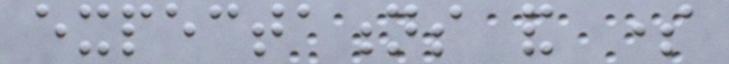expectations and some
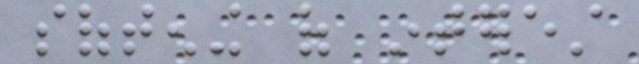softening of interest
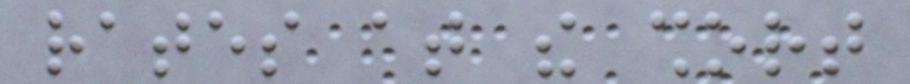rates at the short
